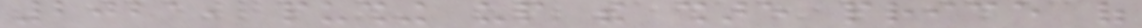2021, pushing up the share price of
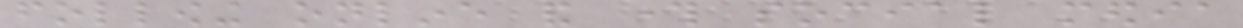following online and through social media
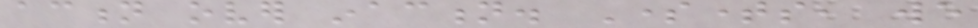action over inaction. Sometimes, we
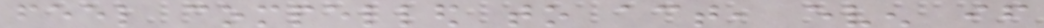feel compelled to act, even if
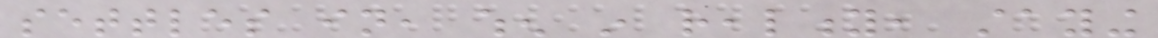settles in, when in reality, staying
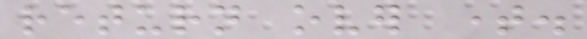return over time.
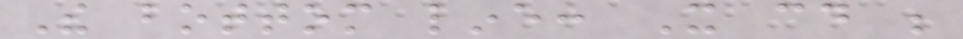The bottom line: It could be
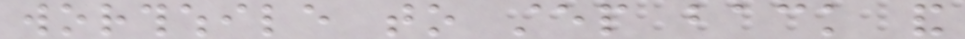worthwhile to step back and
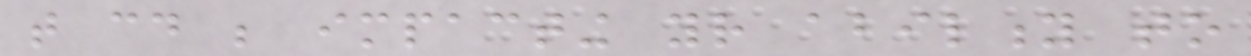that could be impacting your ability to
